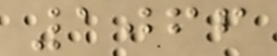1066
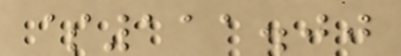$111.00
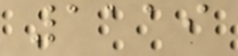1119
